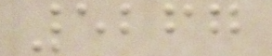5267
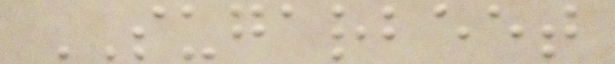SUGARBEET
